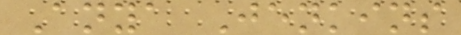Anya Jenkins
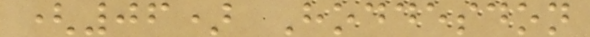(06) Hoddesdon
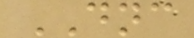DNC
